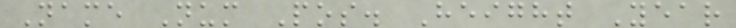Name Num Pos. Height Year
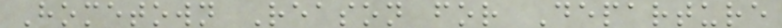Hometown Reason for Departure
